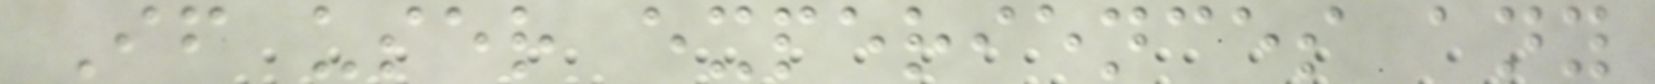If user experiences any
